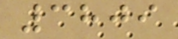3809
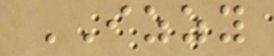IZZY
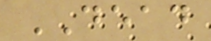DEAD
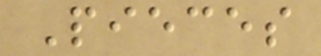Pieces
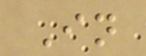In
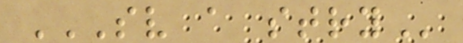SV A STRY
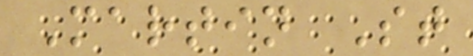Martin St
